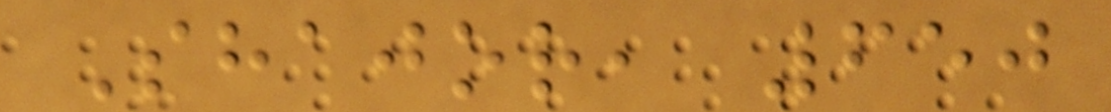Shajor, 650
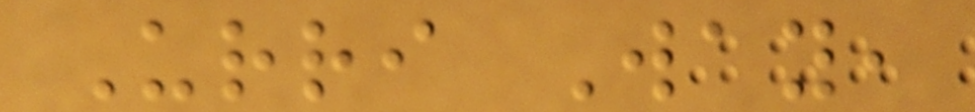Urri Way,
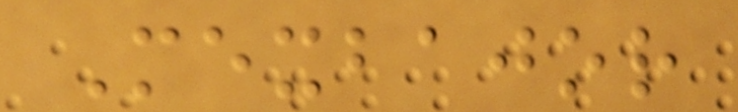Mexbajor
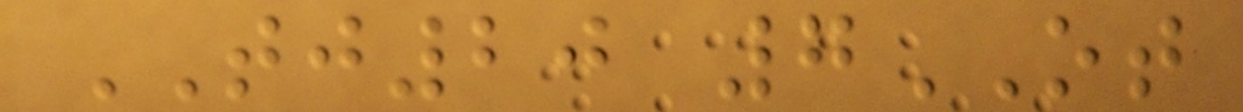TJ20 7OT
